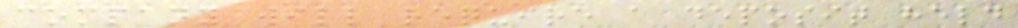company will require a deposit held
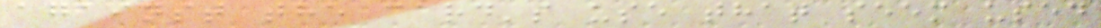against the card's use that seem used
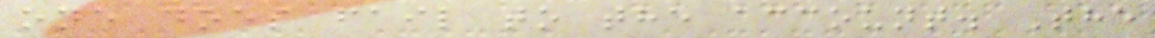one does fail to the account. The
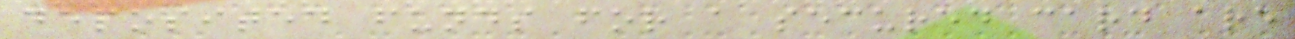deposited funds for a secured card are
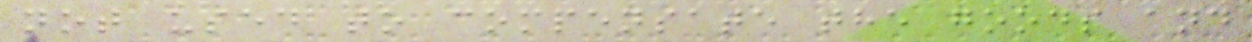not used to compensate the goods and
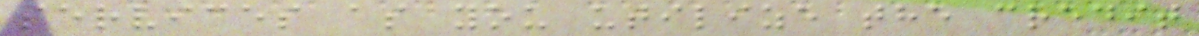services as you utilize the credit
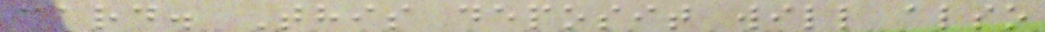card. This deposit will also
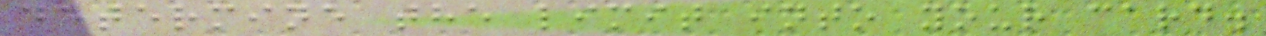determine the limit into your card.
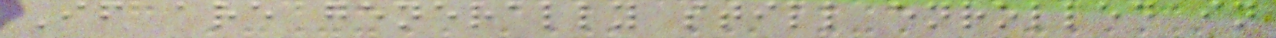If are generally still enrolled in
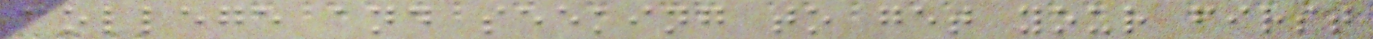college and seeking to get your first
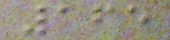165
